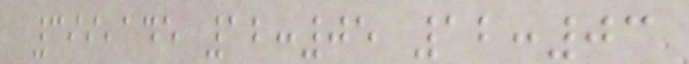399,145 12:05 12:03
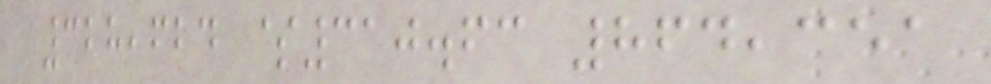328,624 $310.63 864,351
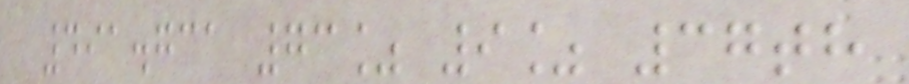491.731 73% 9% 37th
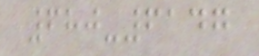680-6147
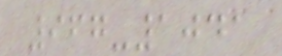967-1041
